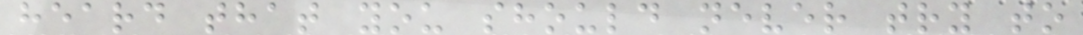heard that you should never try to
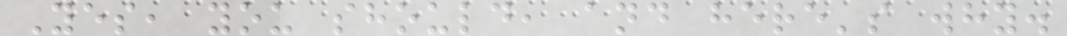Yes, you should, and here's why.
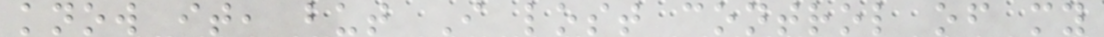know it, but I lost control of my
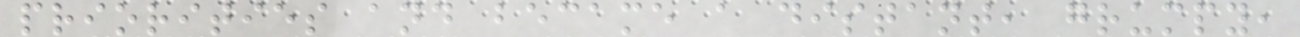priorities and became a distant, grumpy,
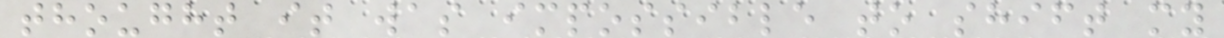thought it was impossible to shift my
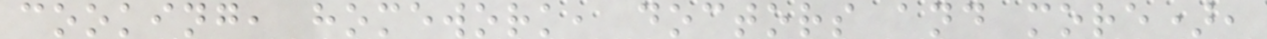cooking, homework, doctors and more),
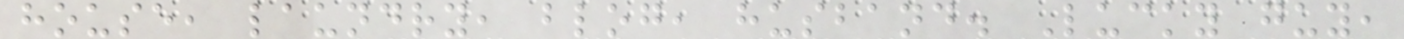house, laundry, blog, husband. Lucky guy,
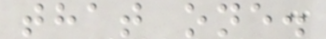that one.
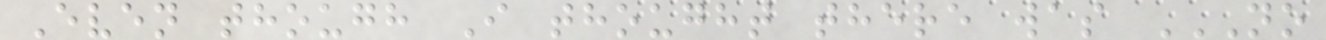Even though I thought there was NO
